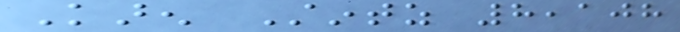Karen Stintz 8,108
